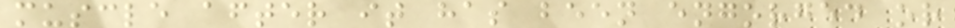muscle after it has been engorged or
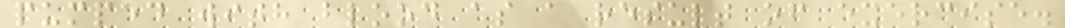pumped with blood as a result of exercise.
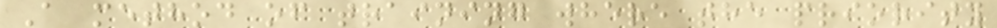A method of training where the priority
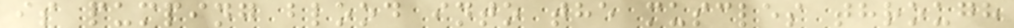is pumping blood into the muscles through
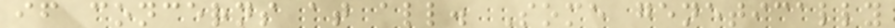if concerns at all. Some genetically
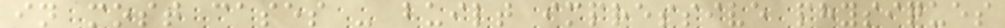in most cases - built impressive physiques
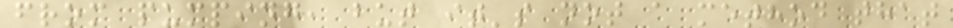from pumping, but it's not a method that
